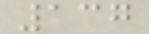137
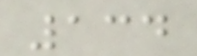134
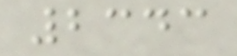2343
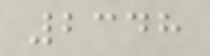2348
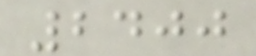2400
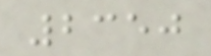2350
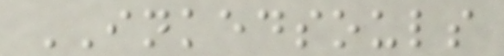INKEDSOULS
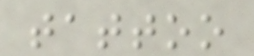tattoo
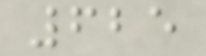625
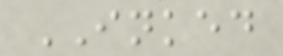INKED
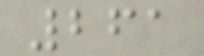261
